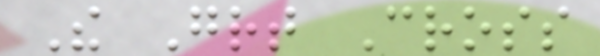The Great Cross
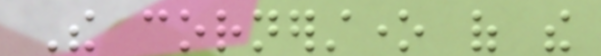The cornerstone of the
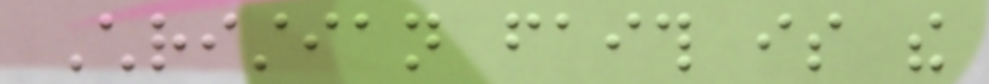Christian faith is the
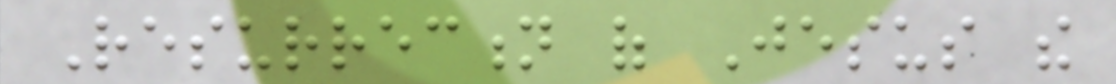Resurrection of Jesus the
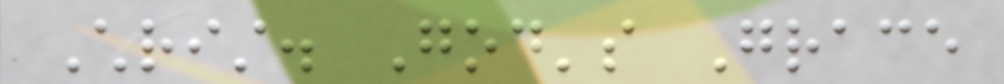Christ. God's Grace
